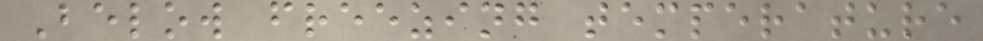Below freezing temperature
